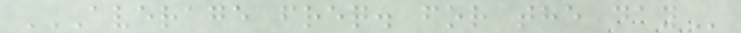AVERAGE FREQ. FOR THE DAY
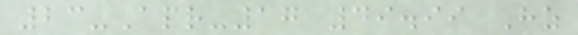23-Apr-17 49.99 Hz
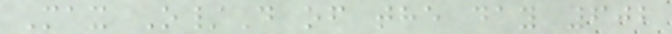Max O/D of the day 602
